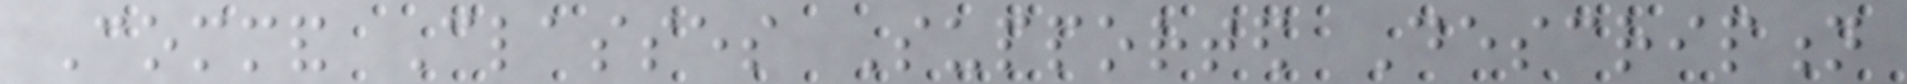Command Classes Supported Description
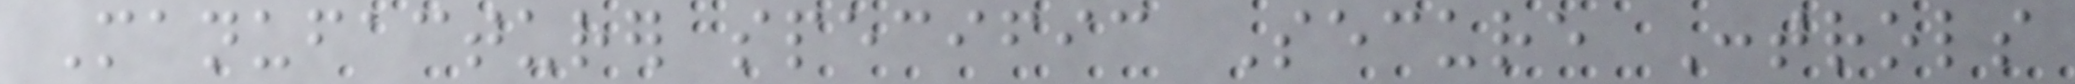Manufacturer specific Secure Controls
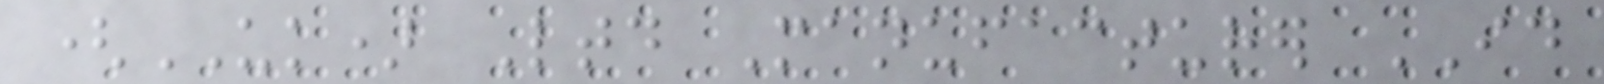(UK) Ltd Manufacturer ID
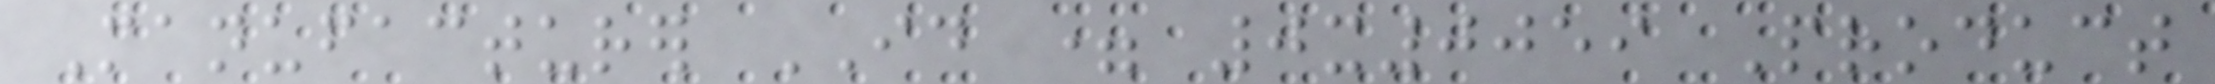Manufacturer ID = 0x0059 Product
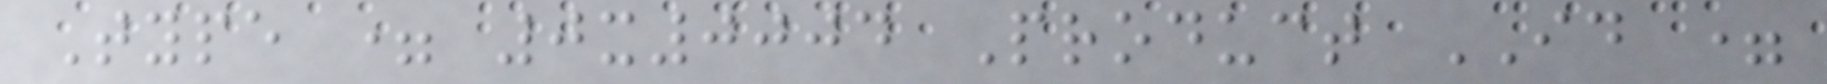Type = 0x0004 Product ID =
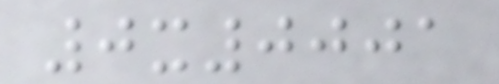0x0001
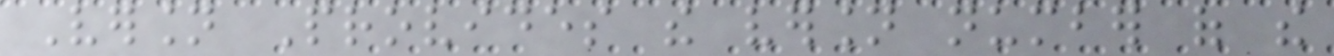Version Provides the version number of the
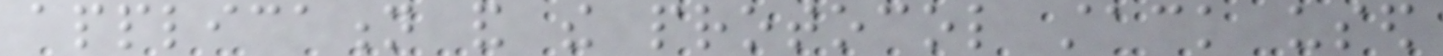application and the protocol stack used
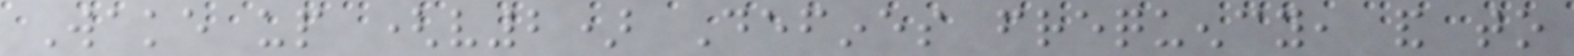Wake up (v2) Defines frequency, and to
